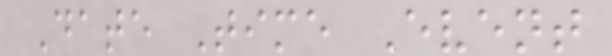Date Time Event
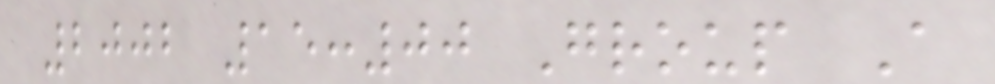2002 15:00 Group A
